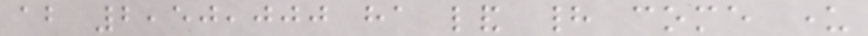about 2,50,000 ha land had come under
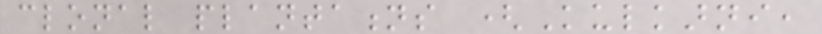clonal plantations (Kulkarni,
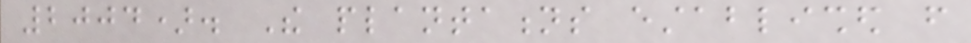2004). The plantations established from
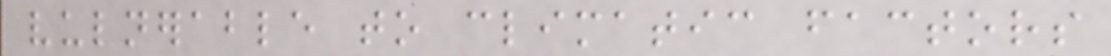vulnerable to climatic factors
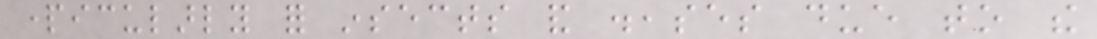particularly for insects and diseases due to the
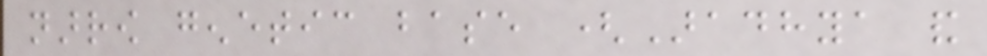narrow genetic base (Aradhya and
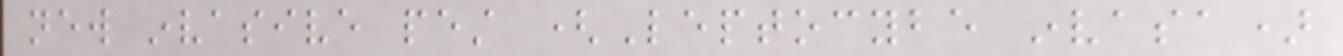new invasive pest (Leptocybe invasa)
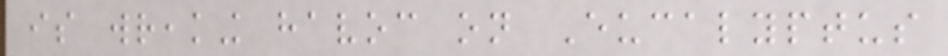is wreaking havoc on Eucalyptus
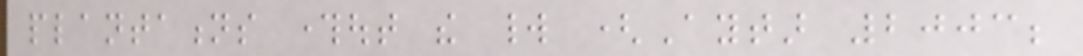plantations throughout the world (Aytar 2003;
